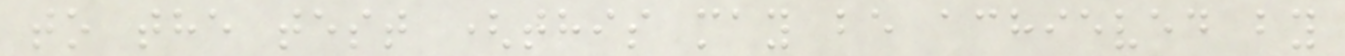to the test (this may be achieved by
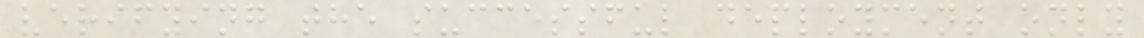verifying the successful deployment only
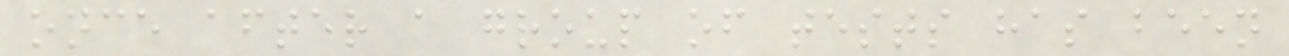once after a group of tests has been
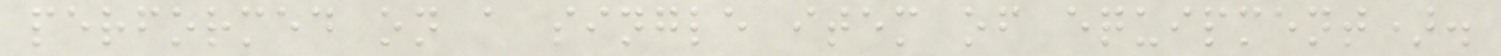performed on a single item of equipment).
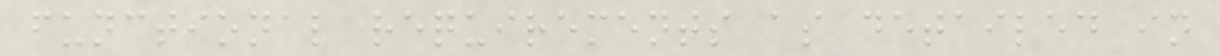functional requirements as detailed in
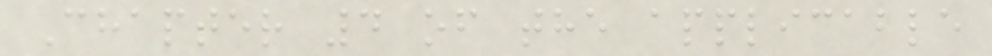Chapter 4 of the applicable
